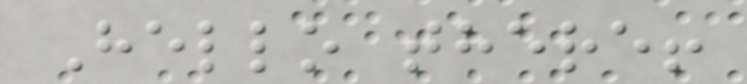Hello there!
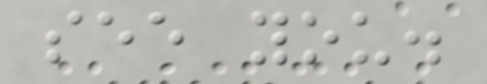see you.
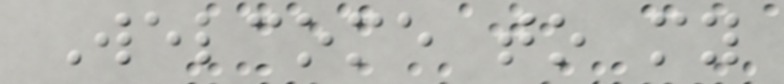Welcome to my
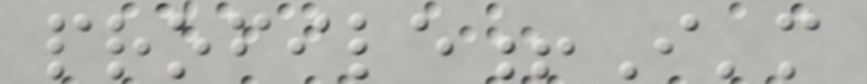profile!I'm
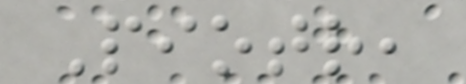Piotr,
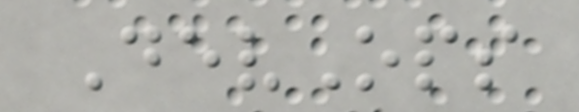DevOps
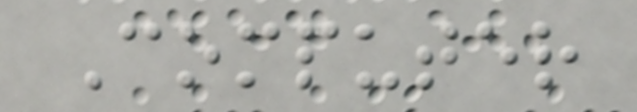Computer
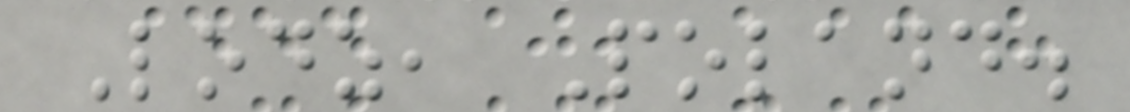Lodz, Poland.
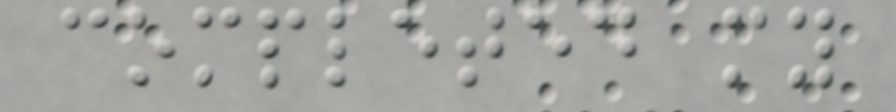completed my
